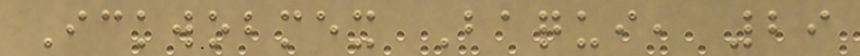Ickwobmex Baqui, 29
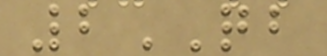2QB
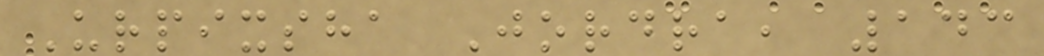Urpixsha Jordra, 143
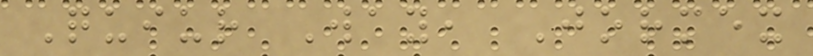Quiur Way, Jormex
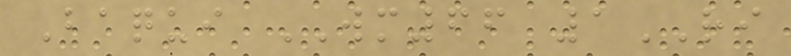Baqui WM66 1RI
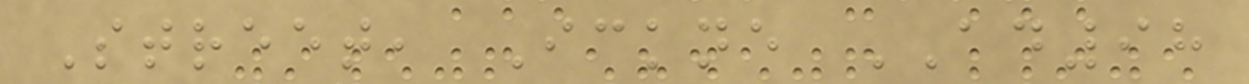Street, Ickne AD98
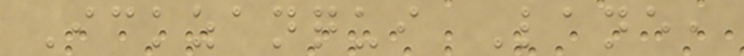Ickzanqui Lane,
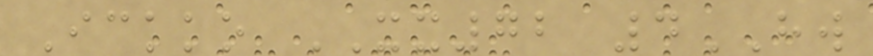Ickko XX72 4HW
